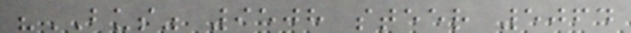"BUS" 9508 steer 5064
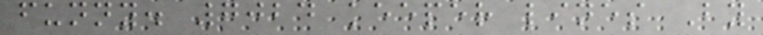funny. 7024 keeper lines By
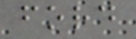ford
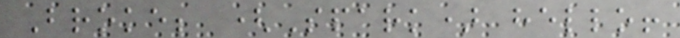Broke; (Spark) hello!
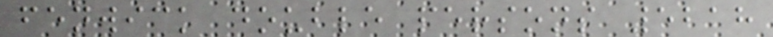fenwick double persons 5218
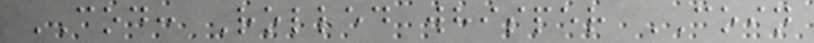COD: Rolled whisper COIN
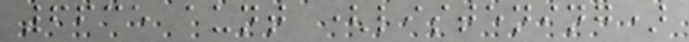6635 aunt (listening)
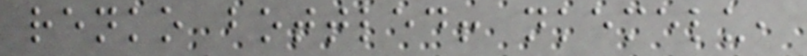renko bottled! nkemelu,
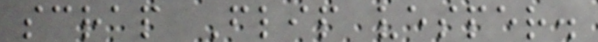scrap Flip vesper.
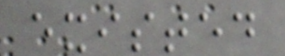existed
